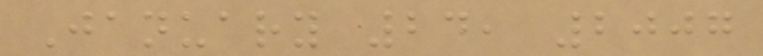January 24, 2007
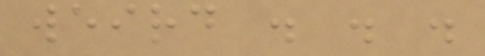weird . . .
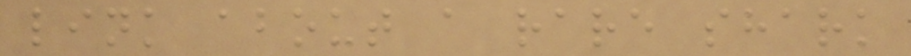link about a rare shark
